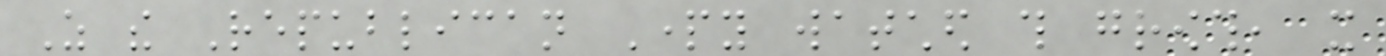As the Republican Party watched this growth, it
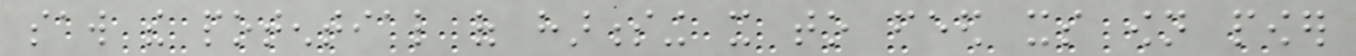saw the potential of harnessing it to feed its own power
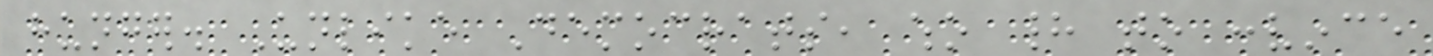hunger. Unlike Democrats, who had to convince
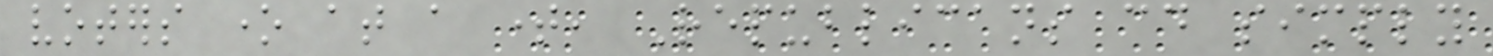voters one at a time, Republicans could simply
